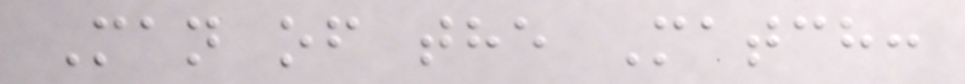Man of the Match:
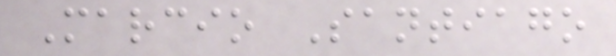Marcio Santiago
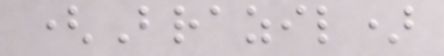(Brazil)
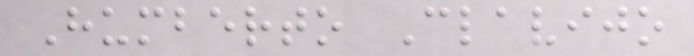Humberto Clavijo
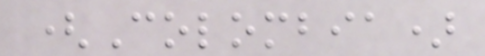(Colombia)
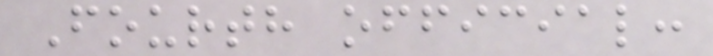Fourth official:
